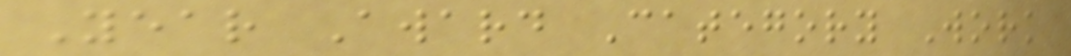Year Award Category Work
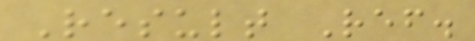Result Ref.
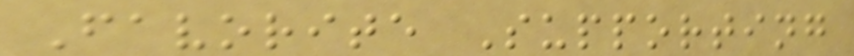Favorite Supporting
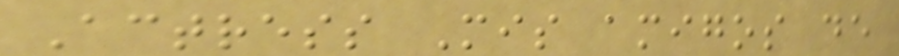Actress Mis amigos de
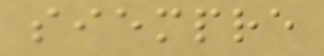siempre
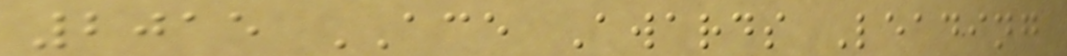2015 ACE Awards Leading
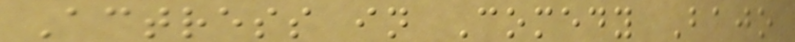Actress in Comedy Bajo
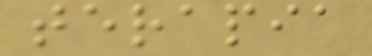terapia
